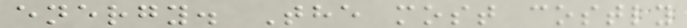energy. The most costly
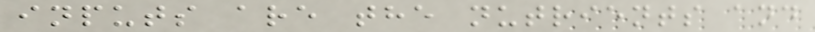inputs are the nutrients and
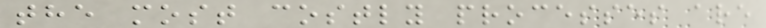the most costly processes are
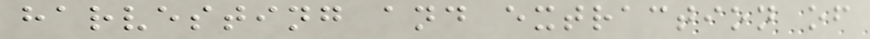harvesting and extraction of
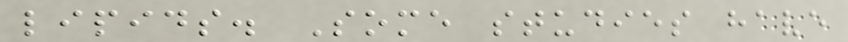lipids. Some studies have
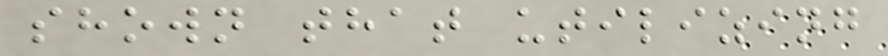shown that utilizing
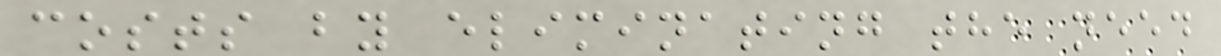costs by eliminating the need
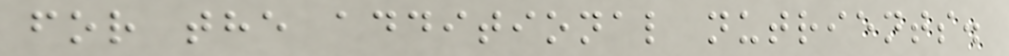for the additional nutrients.
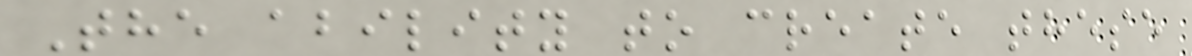The ability to create these
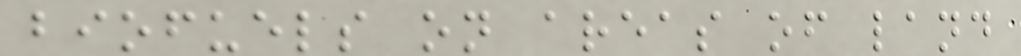biofuels on areas of land
